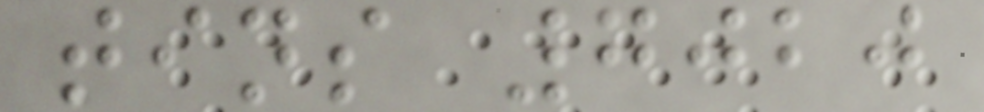tins 7020
